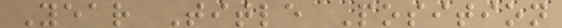Year Title Position
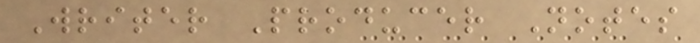Writer Producer Notes
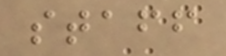staff
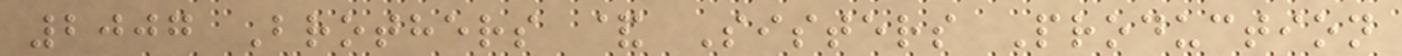2007 Brothers & Sisters Production
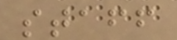staff
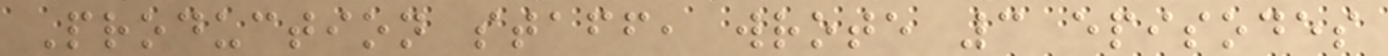Production staff, wrote 3 episodes
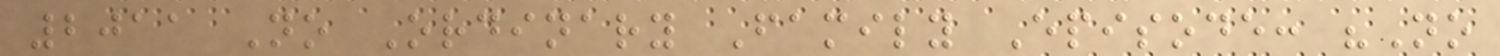2011 No Ordinary Family Episode: "No
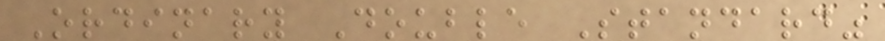Ordinary Double Standard"
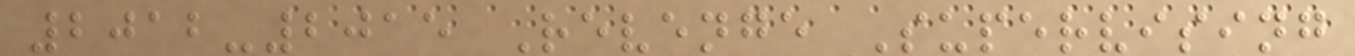2012-2015 Revenge Supervising
